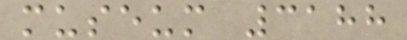museum 3188
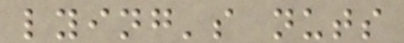lying's nuts
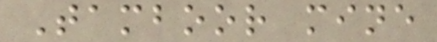Tamboor mine
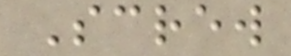Screw
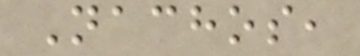Nachos,
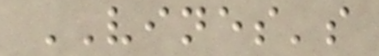VINES's
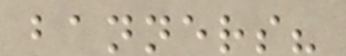banners?
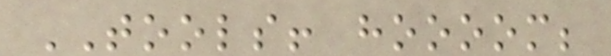TOOLS! hoooom;
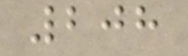208
